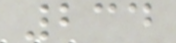234
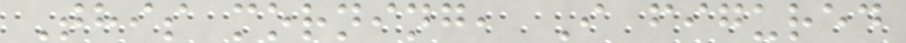This morning, I figured
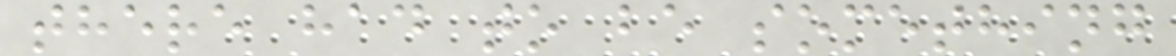there had to be something
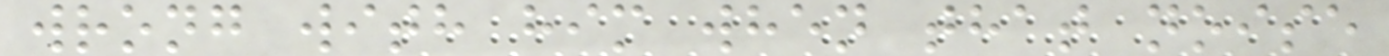wrong with him when that noise
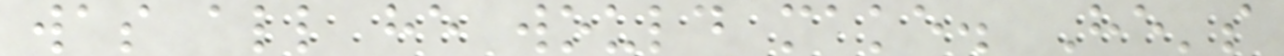was all he would make. He's
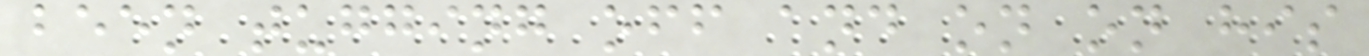been tugging off and on on his
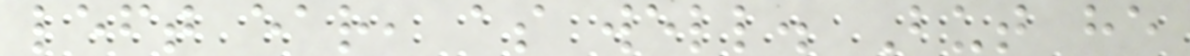left ear, as well. But he
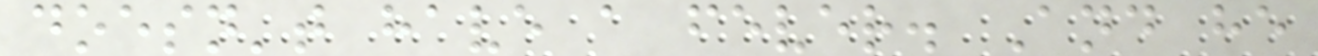doesn't have a fever. And he
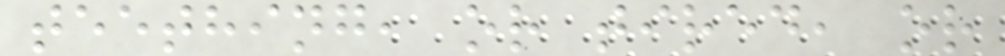teething, or tired, or
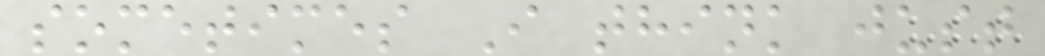sometimes I think just
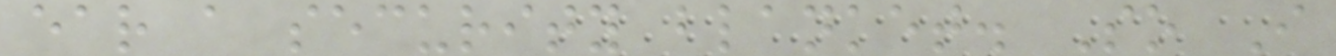ear a security blanket. So I
